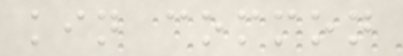kin common
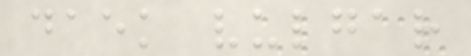daek vulgar
